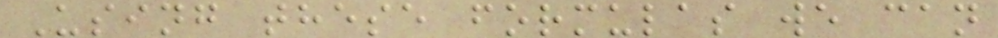Using these formulas we can
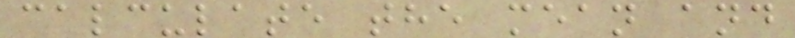calculate the mean and
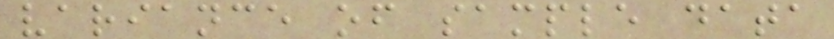variance of sample data
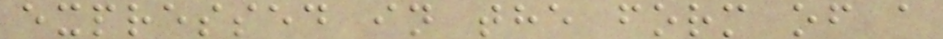expressed in the form of a
